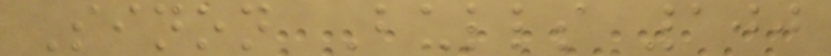Sinon Bulls 100
